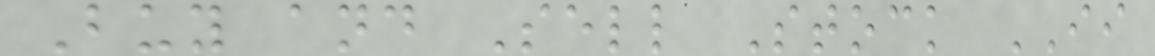Buy and Sell Stock II
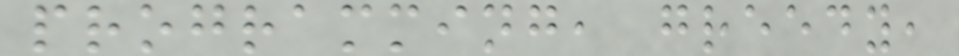programming, greedy,
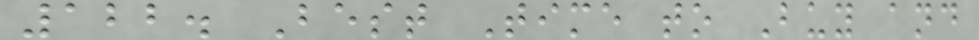122. Best Time to Buy and
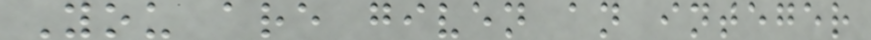You are given an integer
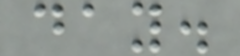day.
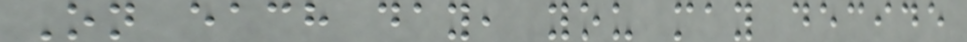On each day, you may decide
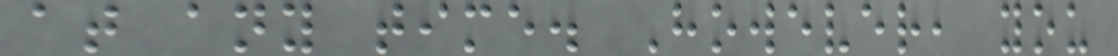at any time. However, you
